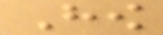How
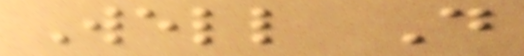Well Do
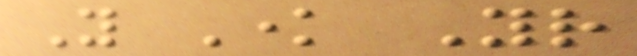You Know Your
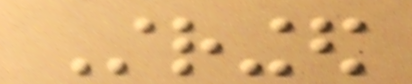Stringed
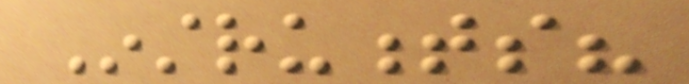Instruments?
